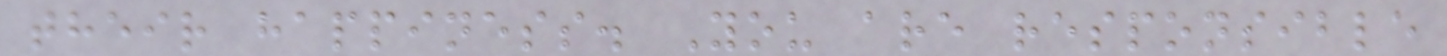their happiness. You are responsible
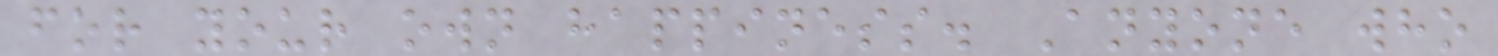for your own happiness. Anyone who
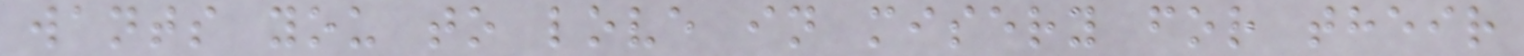wants you to love in misery for their
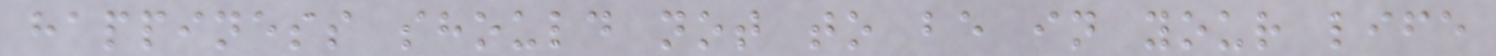happiness should not to be in your life
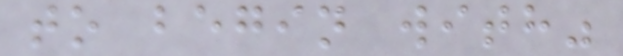to begin with"
